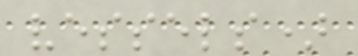vessels)
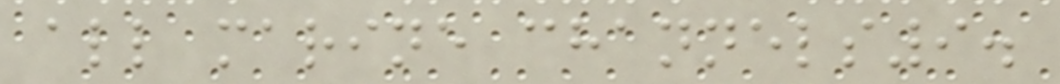all marine channels9.
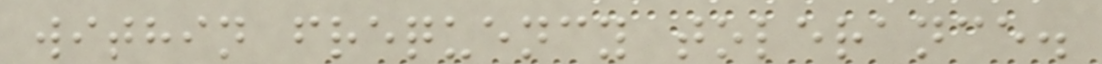within frequency tolerance.
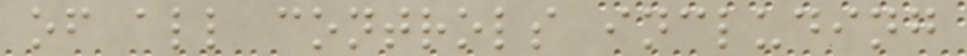of all controls including
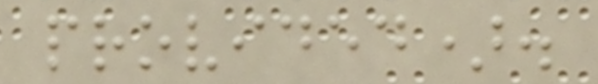provided).
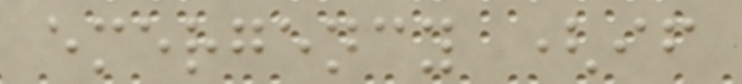emergency (if
